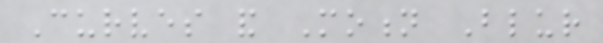Curves and Motion Blur
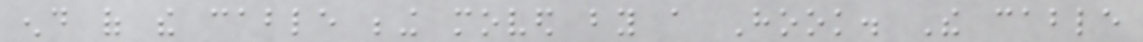end of the cable being moved by a Hook. The cable
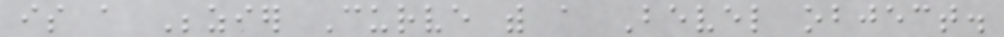is a Bezier Curve with a Bevel object.
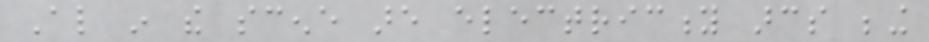Also in the scene are electricity arcs being
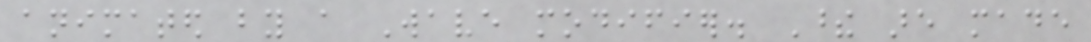animated by a Wave modifier. These are made
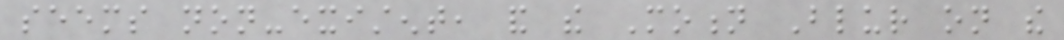seems non-existent, and the Motion Blur on the
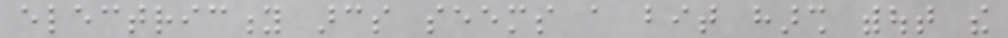electricity arcs seems a bit harsh without the
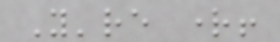You're right!
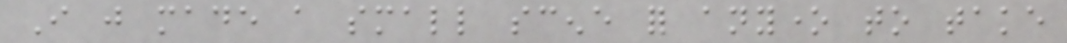I just made a small scene for anyone to take
